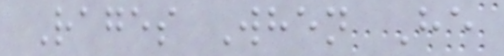Rages When He
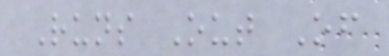Runs Out Of
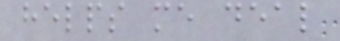helps me deal
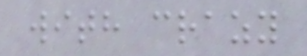with crazy
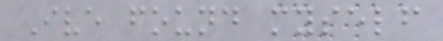Ive found myself
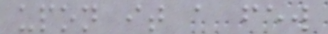upon it a few
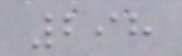298
